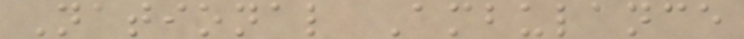National Ambulance
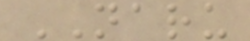NARU
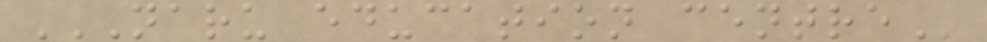NARU EDUCATION CENTRE
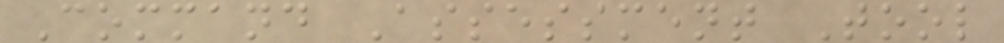Command Assessment Tool
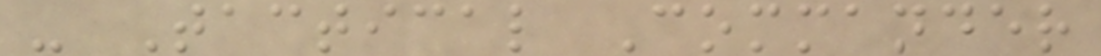- Tactical Commander
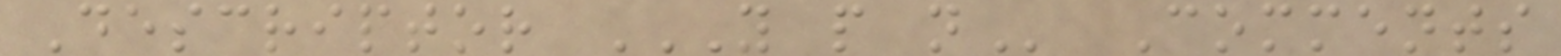Descriptor Y P N Comments
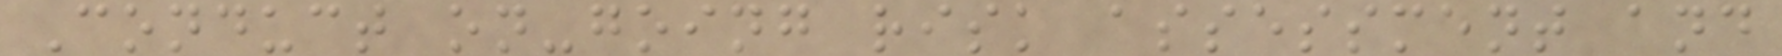Conduct on-going risk assessment and
